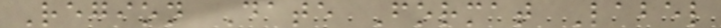Region Date Format Label
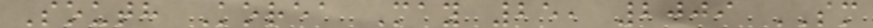South Korea May 25, 2009 SM
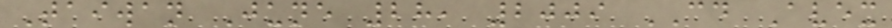Taiwan June 28, 2009 CD Avex
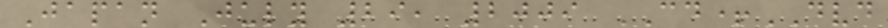Japan July 29, 2009 CD+DVD
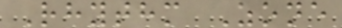Rhythm Zone
